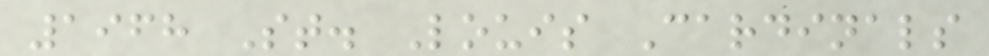1968 St. Louis Cardinals
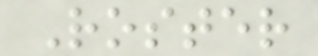Roster
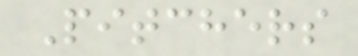Pitchers
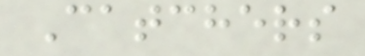Catchers
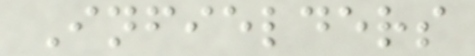Infielders
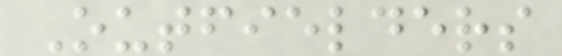Outfielders
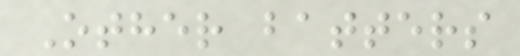Other batters
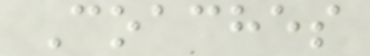Coaches
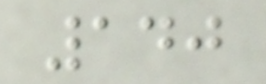140
